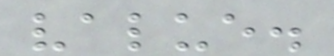value.
